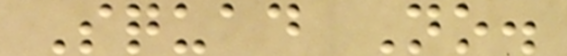Squad No.
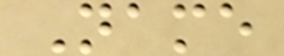Name
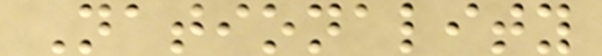Nationality
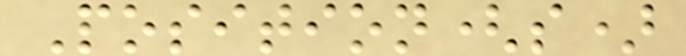Position(s)
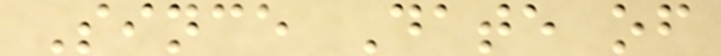Since Date of
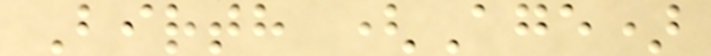Birth (Age)
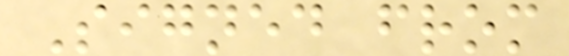Signed from
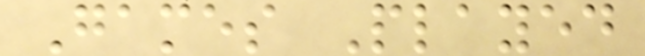Games Played
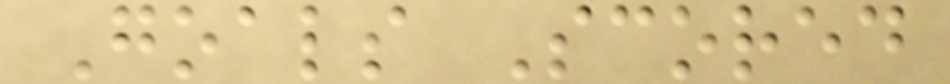Goals Scored
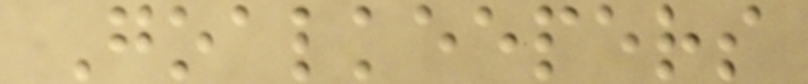Goalkeepers
